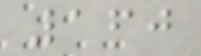160
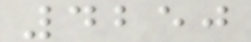4250
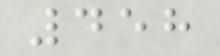458
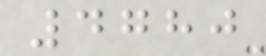4780
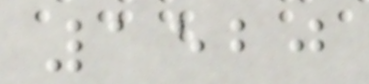1520
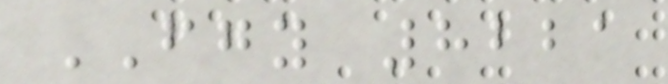FGY 8221
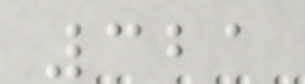321
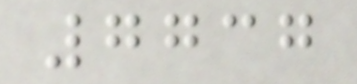7737
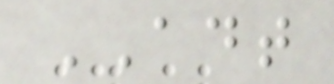ADT
